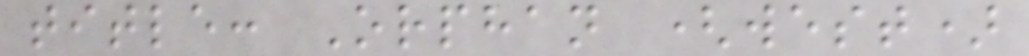title: Orphan (west)
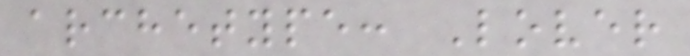archetype: Lover
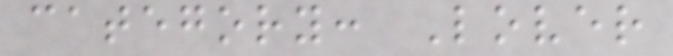category: Lover
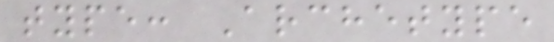type: Archetype
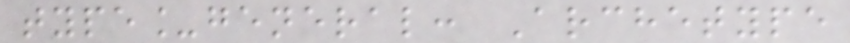type_general: Archetype
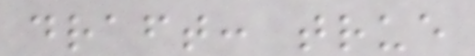draft: true
